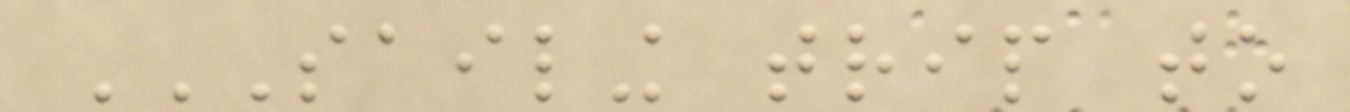SAILING TRIP TO
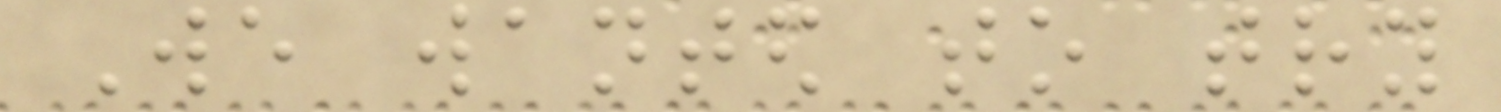We wanted to try
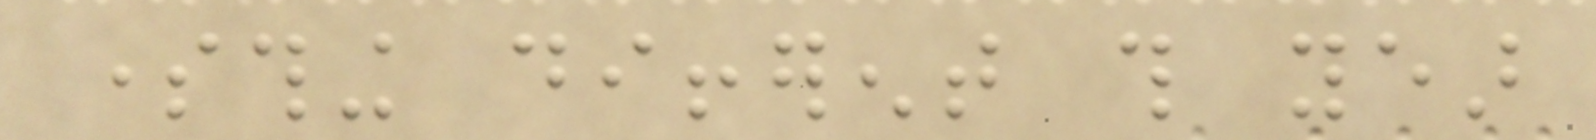something different this year
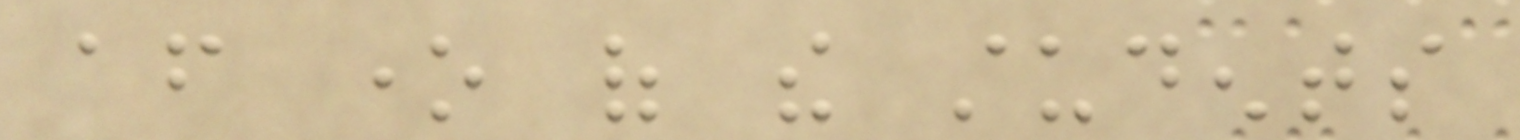after one of the students
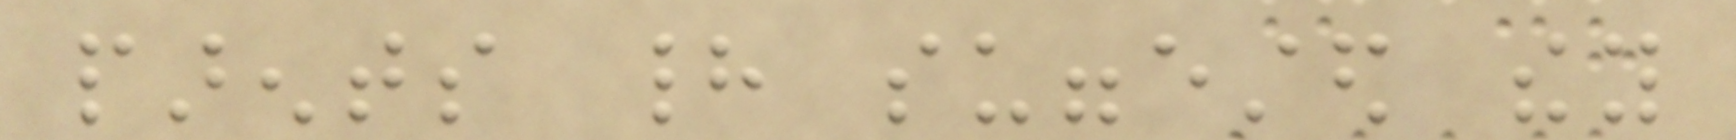parents had suggested they
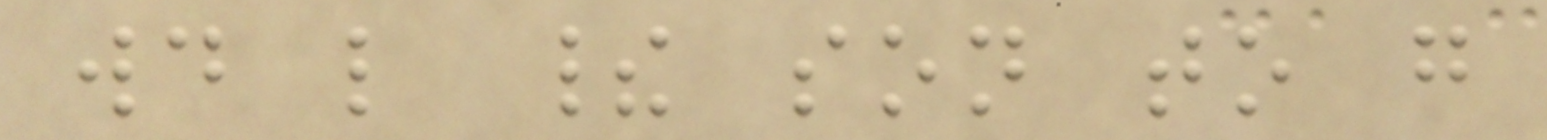would like their son to go
